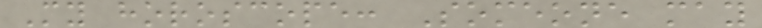My horoscope: Someone may
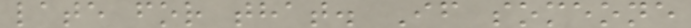late for that. If someone
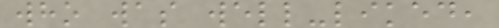who was well-liked,
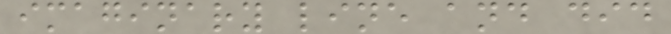imaginary line and did
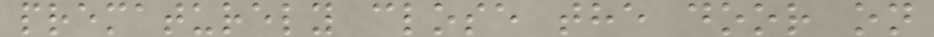prematurely close the door on
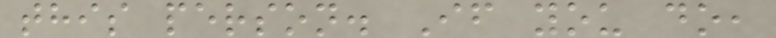this person. If you do,
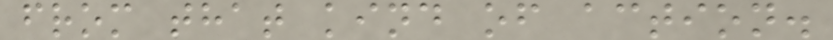from that kind of action.
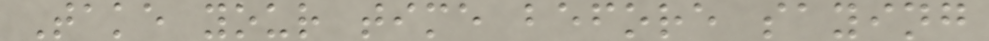Take your time before saying
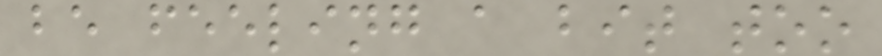be feeling a bit too
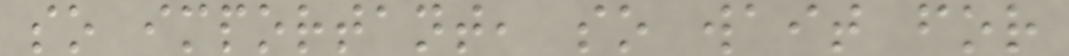so important, so wait for
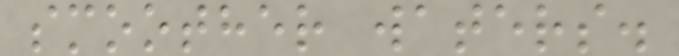smoother waters.
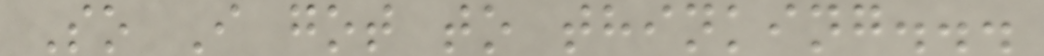So I got to thinking...
